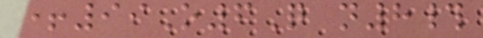+99O6Q n8#
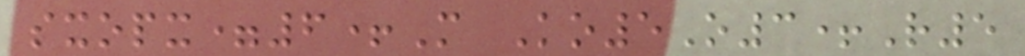sxopx=6+M Ko5O3+R5
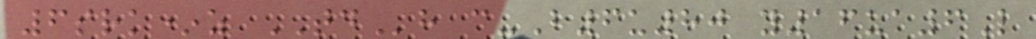6srk*z TDh c-B6u80 y16ua6L
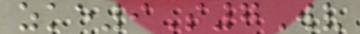zke9S7Wv
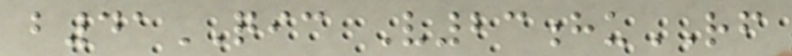b41QIC V23huRF
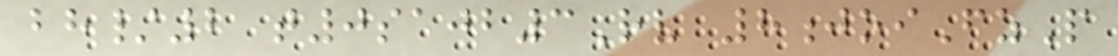bh/2 t0sajb3Rv 8joiFzP
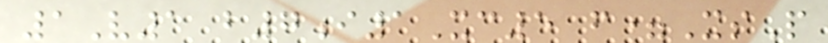1V1 b7i1Xc5 f=XsP
